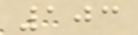103
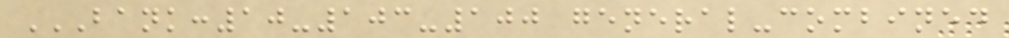BANK:10-103-100 GENERAL-COMBINED
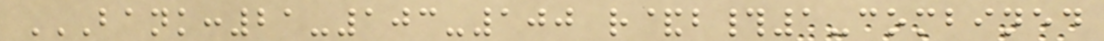BANK:21-103-100 R&B#1-COMBINED
